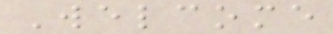Welcome
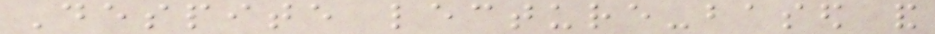Despite lecture-based and
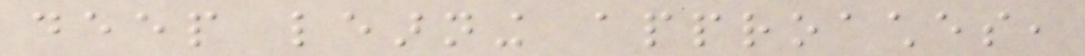deep learning approaches,
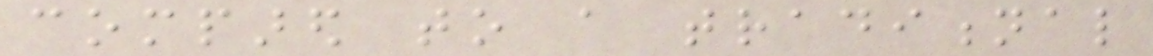compared to a traditional
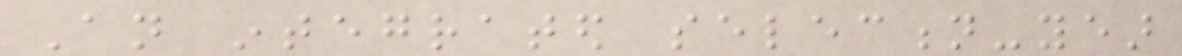An integrated selection-year
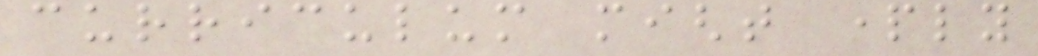curriculum might partly
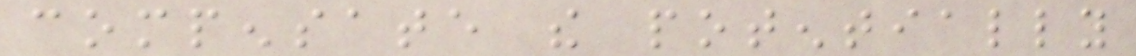compensate the potentially
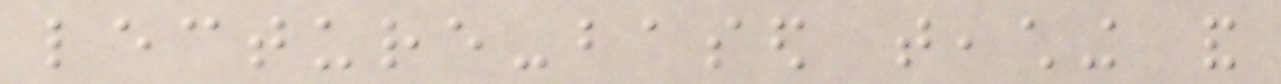lecture-based teaching and
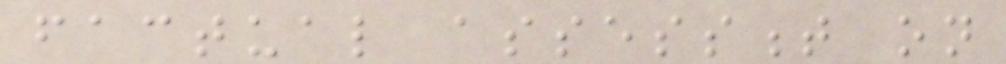factual assessment on
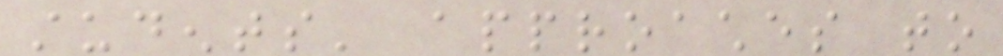students' approaches to
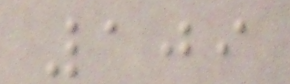109
